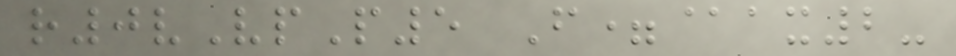r0vVpP5 F=@ax2-
